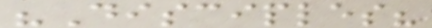"Disciples?
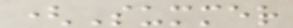(Summer
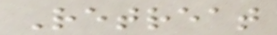Retreat
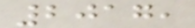2017,
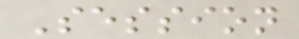Session
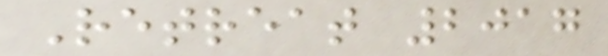Retreat 2017
